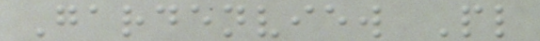Gardenview Pl
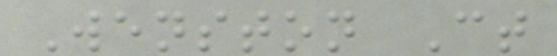Wenston Ct
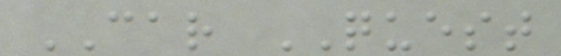CAR QUEST
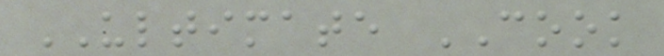ULTIMATE COOK
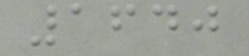1640
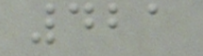421
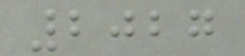2027
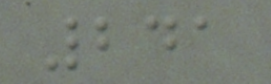241
